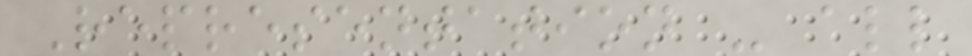Representation - all
